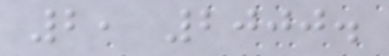2, 2000.
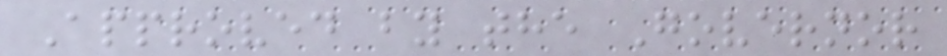Approved by the Governor
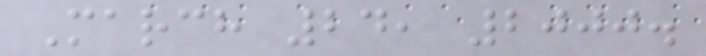March 24, 2000.
